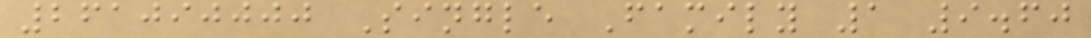261090000 Single Family 1 9.60
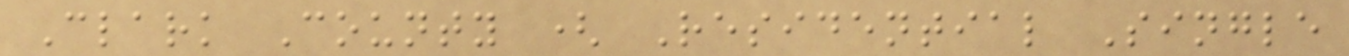Clark County ( Residential Single
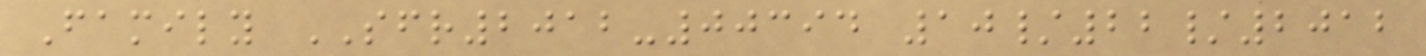Family SFR2012-00394 10/22/2012
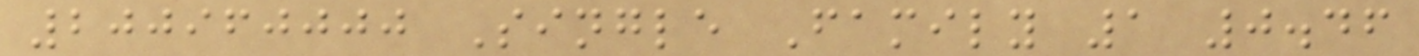200960000 Single Family 1 0.46
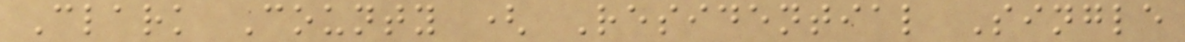Clark County ( Residential Single
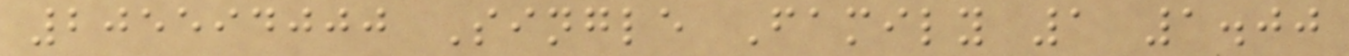205594000 Single Family 1 1.00
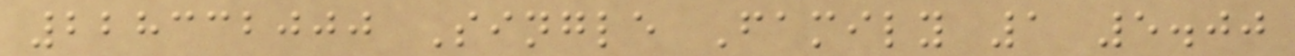228332000 Single Family 1 5.00
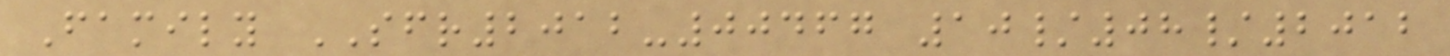Family SFR2012-00467 10/08/2012
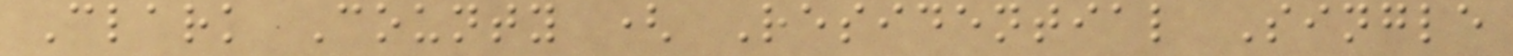Clark County ( Residential Single
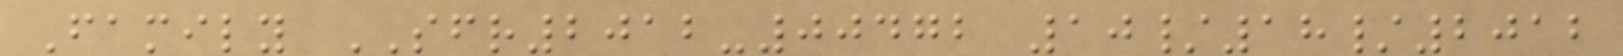Family SFR2012-00472 10/18/2012
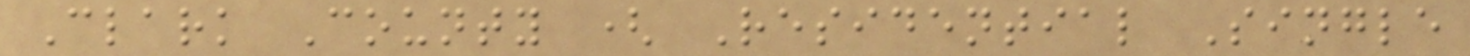Clark County ( Residential Single
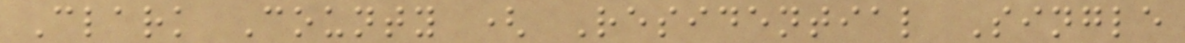Clark County ( Residential Single
